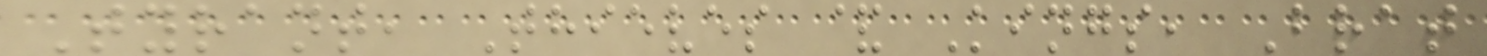Tyrant, Thieves & Kings, Brat
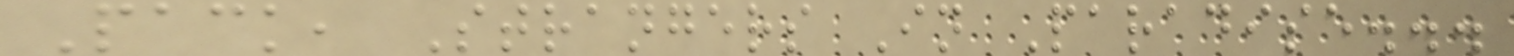Pack, Strangers In Paradise...
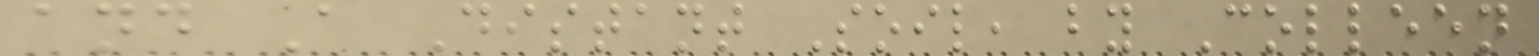and A Distant Soil, by Colleen
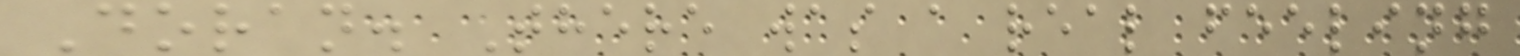Doran. There was a real feeling
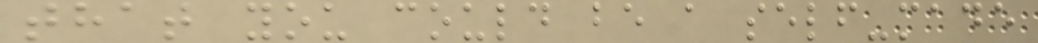that you could be a self-made
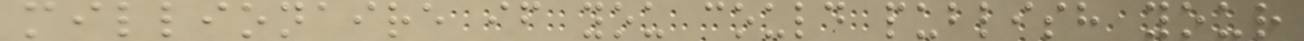millionaire if you could publish your
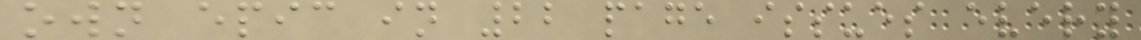own epic in 22 page issues every
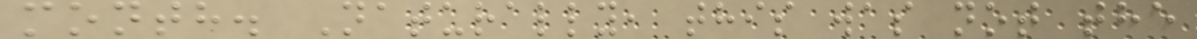month. Naturally, this was not the
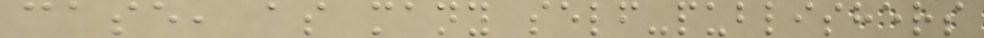case, as many self-publishers
